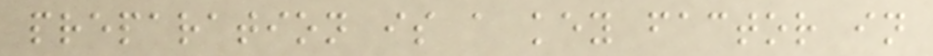preparation is a key factor in
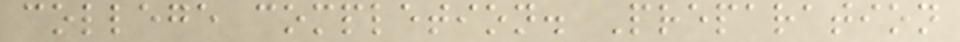college completion. Preparation
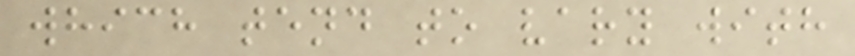which tend to vary with
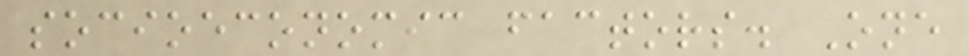socioeconomic factors. One
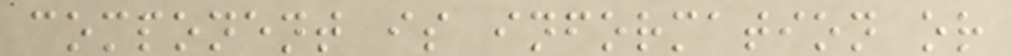component is information or
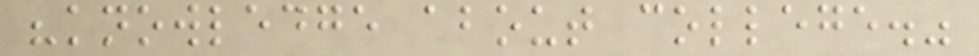"knowledge about college."
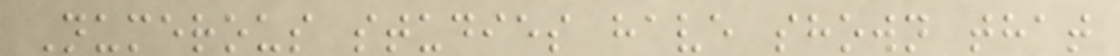Numerous studies have shown that
